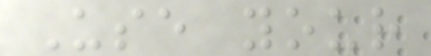Use your
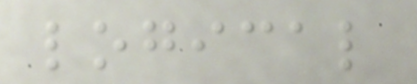logical
